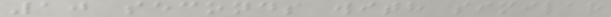10 seconds with similar
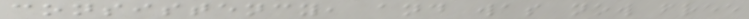consistency, and was now free
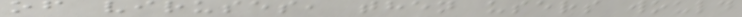of viruses, then users would
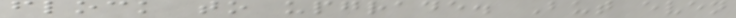flock to upgrade. But even
